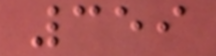359
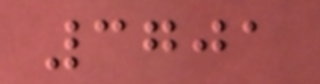3701
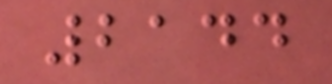2144
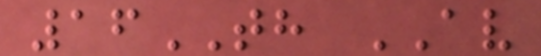16TH AV
